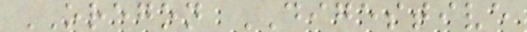OREGON DIGESTIVE
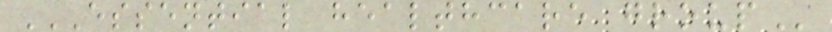ESSENTIAL HEALTHCARE GROUP
